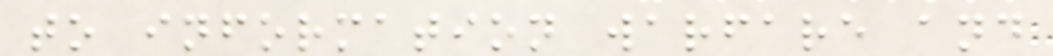to information warfare and
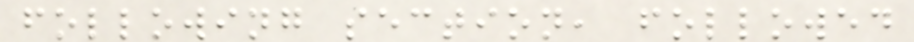following section, followed
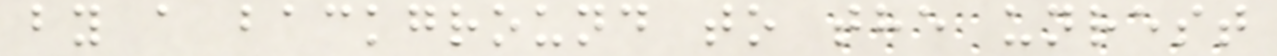by a background to the unrest
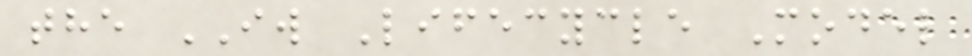the IW Lifecycle Model
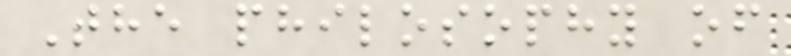The philosophy of
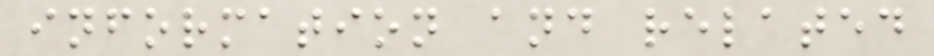information and related
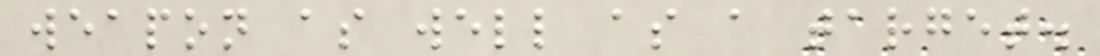weapon as well as a target.
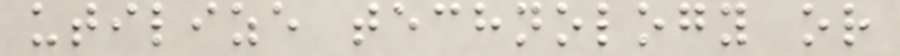utilize technology or
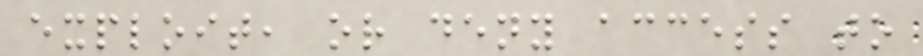exploit, or deny access to
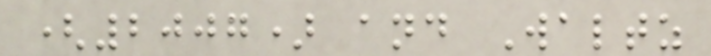(2007) and Waltz
